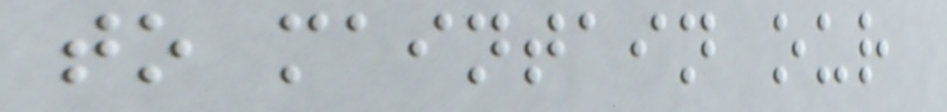to maintain our
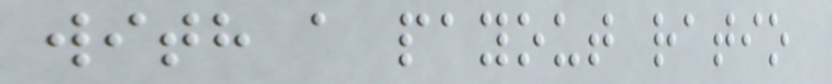with a payout ratio
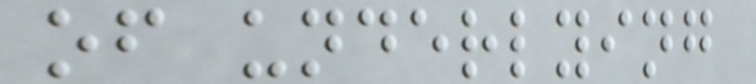of underlying
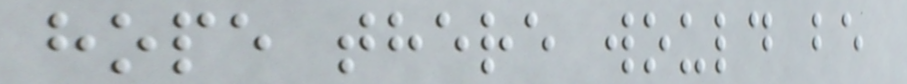hope there would be
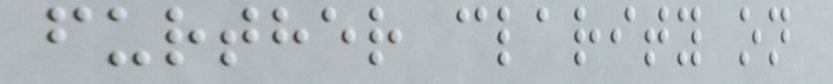further clarity on
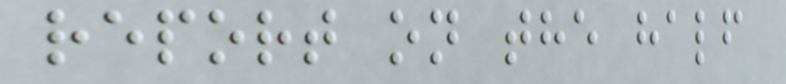report on the half
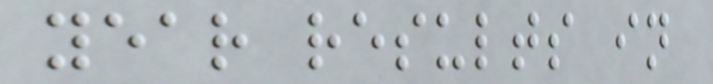year results in
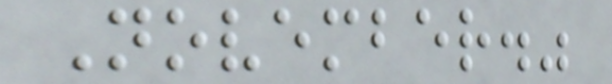November."
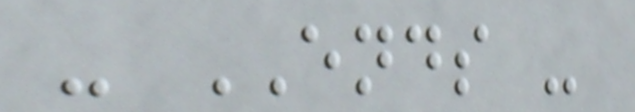- ENDS -
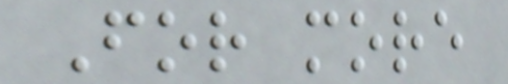For more
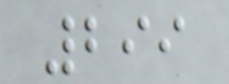299
